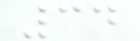34
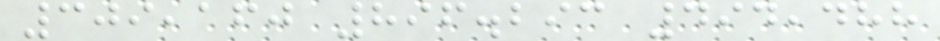309,160 896.293 494,488
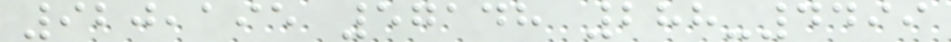920,195 57148 288-4499
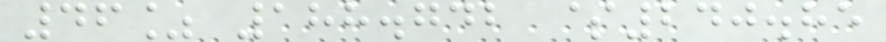46% 188.742 $240.85
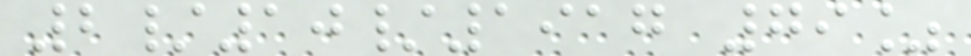2/10/1917 79%
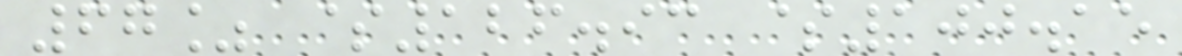67% $126.93 $100.15
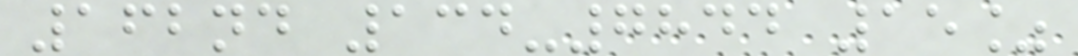162nd 134-7844 15%
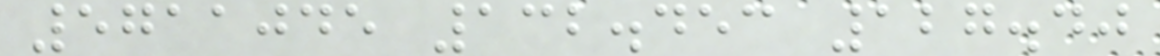5711045 132.453 127.40
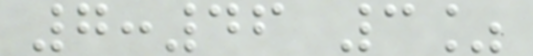7:46 3%
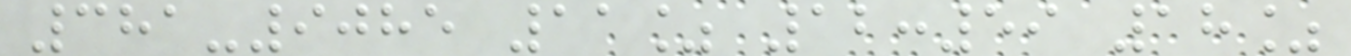381-9085 11% 12:59 18%
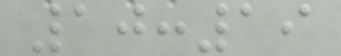10:19
